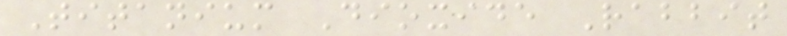Titanium Dioxide Rabbit
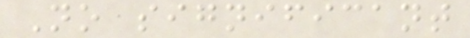No significant
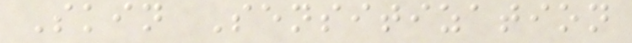Skin Sensitization
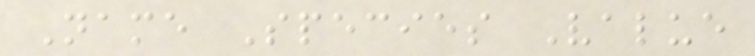Name Species Value
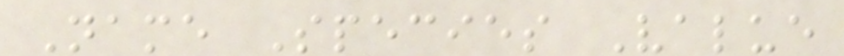Name Species Value
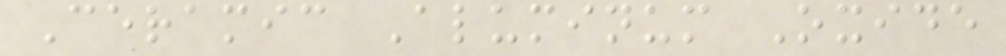Ceramic Aluminum Oxide
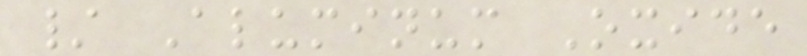/ Aluminum Oxide
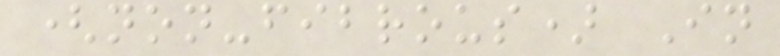(non-fibrous) In
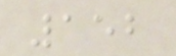152
